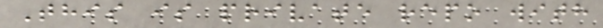This is private repo with
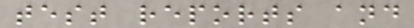test reports and
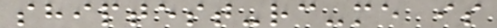shiptest-rc-me is
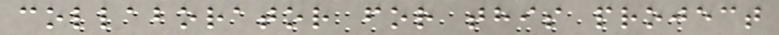collaborator for this project
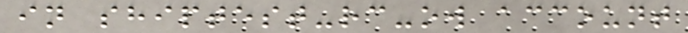in shiptest-rc-ow account
